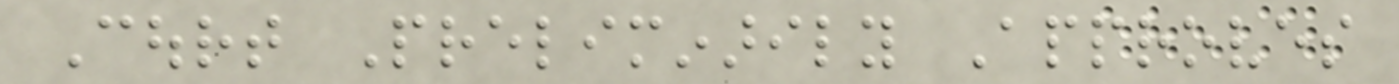Court Preliminarily Approves
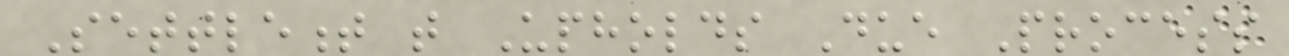Settlement that Upholds Due Process
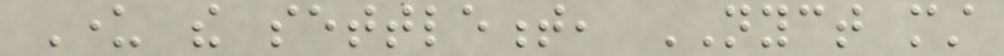Under the settlement, NYCT must
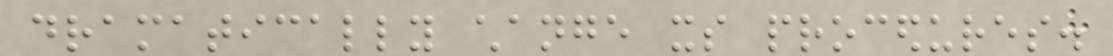dramatically change its procedures.
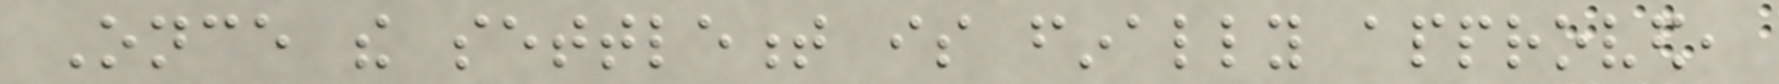Once the settlement is finally approved,
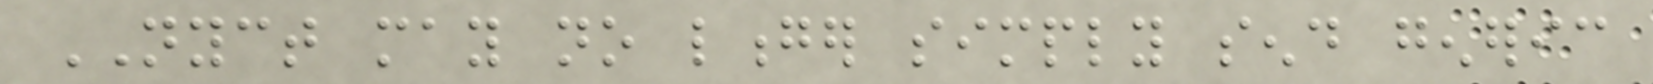NYCT may no longer simply send generic
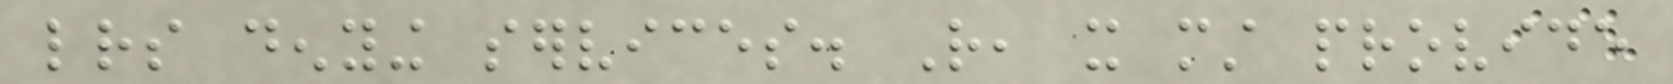letters denying services. Rather, it must provide
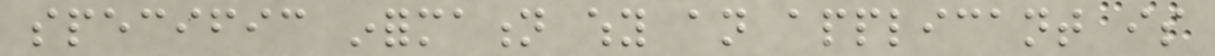specific information why an applicant is
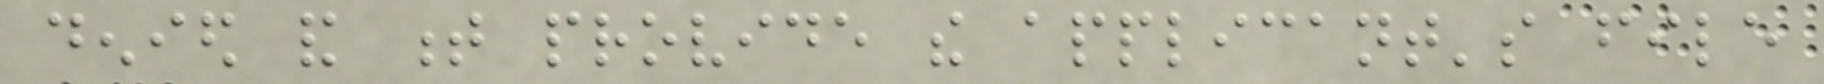denied and t provide the applicant's file
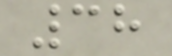38
